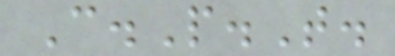C.P.T.
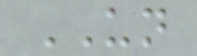UN
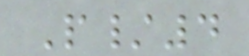P/4
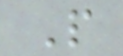P
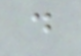d
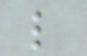l
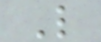L
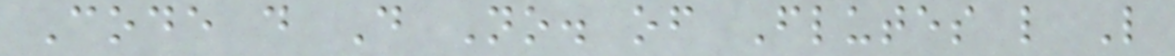Code d D No. of Flutes l L
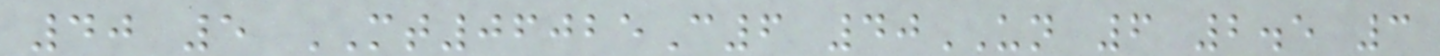40 5 MT06025C6 40UN 6 2.5 3
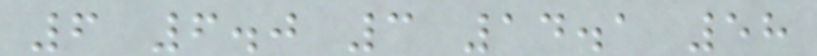6 6.0 3 14.1 58
